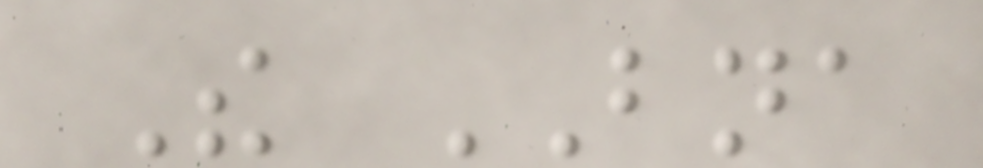The BNA
